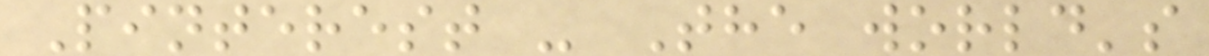Pinterest - The world's
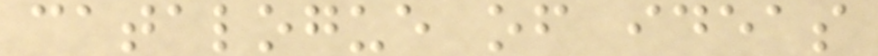catalogue of ideas
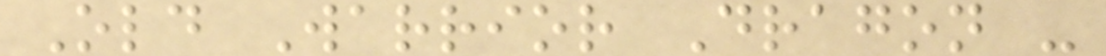Old Warrior Dragon -
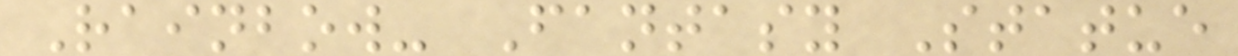Rainbow- Fantasy Statue
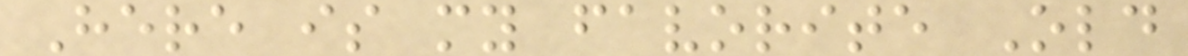Here is my favorite Old
